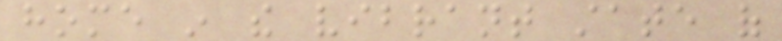home in the vibrant state of
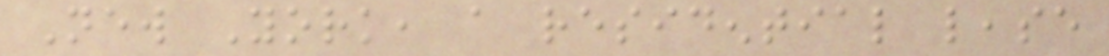New York, a residential lease
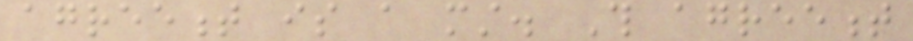agreement is a must. This agreement
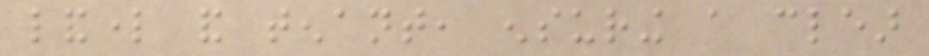landlord and tenant, ensuring a clear
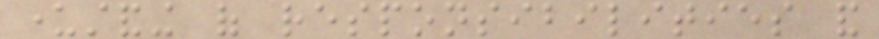understanding of responsibilities and
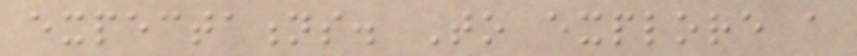expectations. To explore a
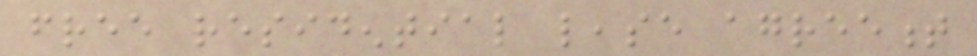free residential lease agreement
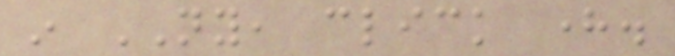in NY, click here.
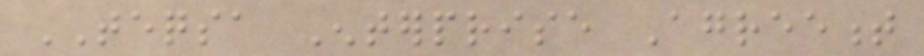TEQSA Enterprise Agreement
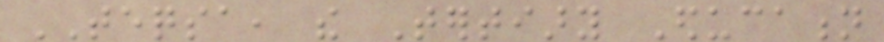TEQSA, the Tertiary Education
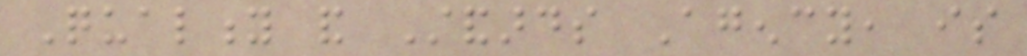Quality and Standards Agency, is
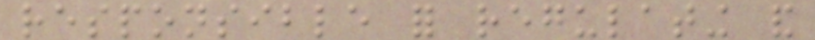responsible for regulating and
